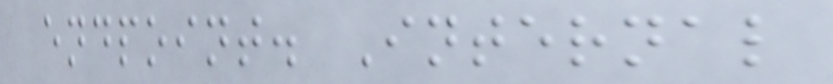endpoint. Internal
